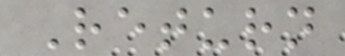Return
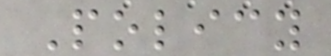Policy
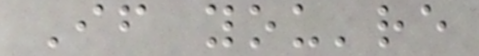If you're
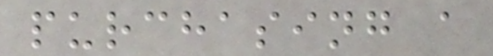purchasing a
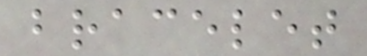bracelet
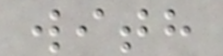with
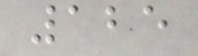125
